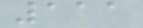111
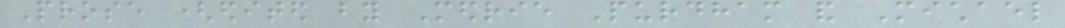Prose (edited by Medrie Purdham and Michael
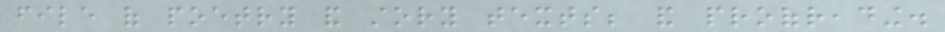file of poetry and story texts; and proofreading.
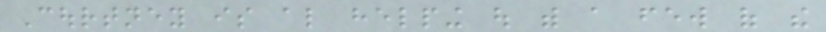Courtney is also helping out with a few of the
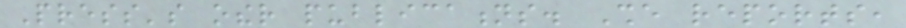Press's other publications. She reports,
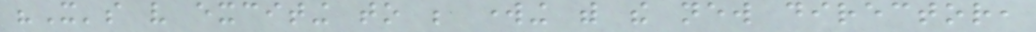"It's very exciting to be working with the new director,
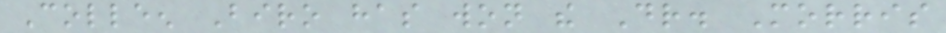Colleen Biro has won the Dr. Morris
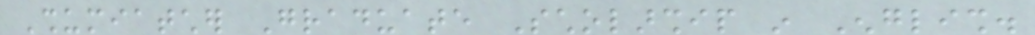Shumiatcher Graduate Scholarship in English.
